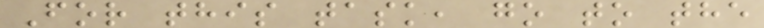For this task, go to the
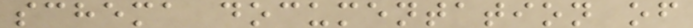schema documentation of
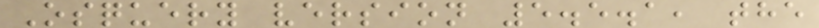Osquery version 5.5.1, the
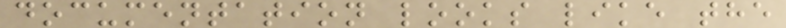documentation looks like the
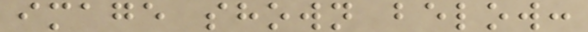image shown below:
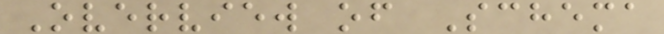Overview of Schema
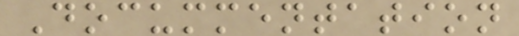Docummentation
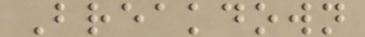Breakdown
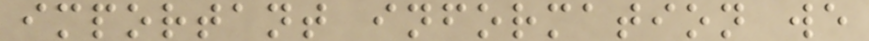important information we
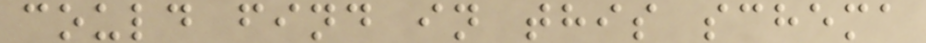could find in this schema
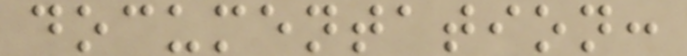documentation:
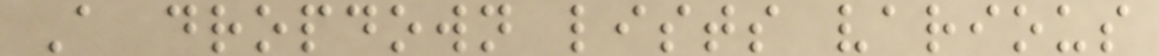A dropdown lists various
